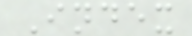Index
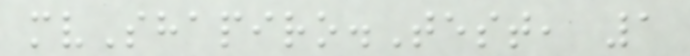mvShapiro.Test, 1
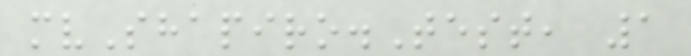mvShapiro.Test, 1
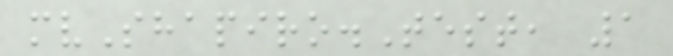mvShapiro.Test, 1
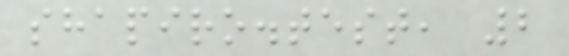shapiro.test, 2
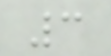3
